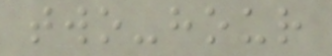two-hour
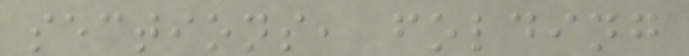sections, folding
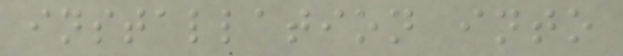installation into
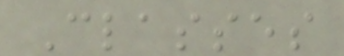Classes
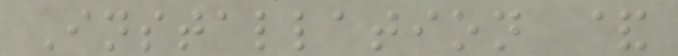Installation &
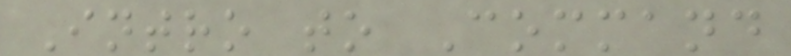Intro to Command
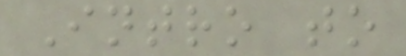Intro to
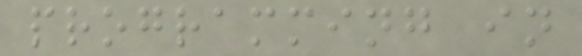programming in
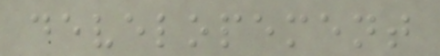developement
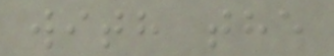with the
